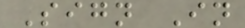Sign In
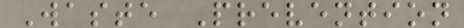Waste Prevention
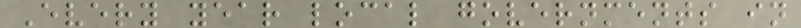Every year local governments in
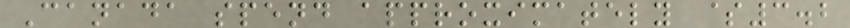Canada spend approximately $3.2
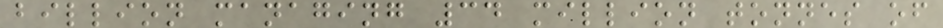billion managing 34 million tonnes of
